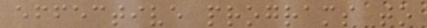effective programs to
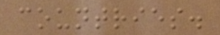countries.
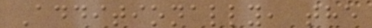Additionally, the
